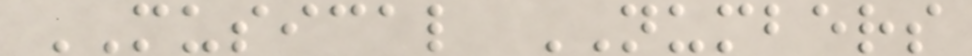MUSICAL NUMBERS
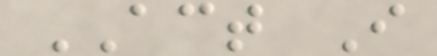ACT I
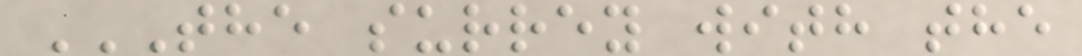THE SURREY WITH THE
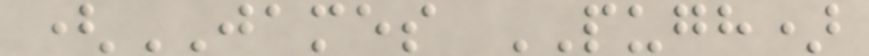(JAMES PUGH)
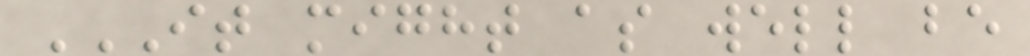IT MIGHT AS WELL BE
